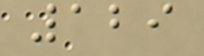129
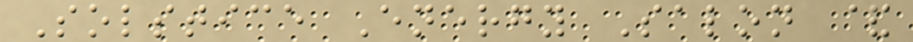Solstice Energy Salon &
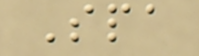Spa
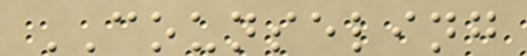COUNSELING
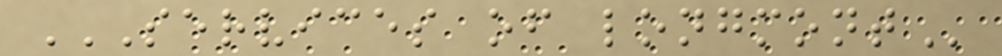SERVICES OF LONGMONT
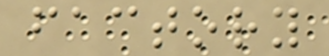factory
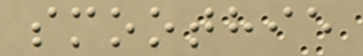smoothie
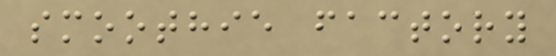smoothie factory
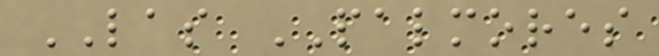LAS PALMORES
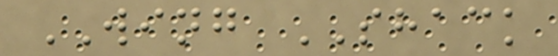WING SHACK
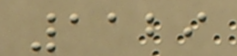1129
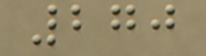270
